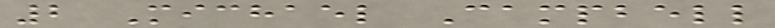2 Michael Campbell
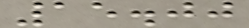15.00
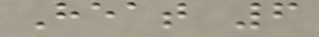Heat 6
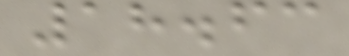18.63
